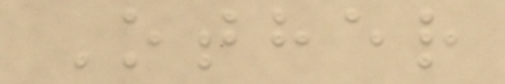Other
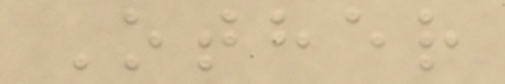Other
